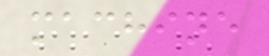machine
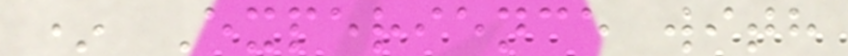* Experience with
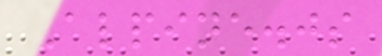Alpine.js
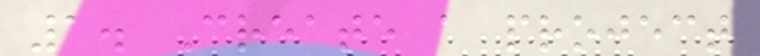1. Create a project
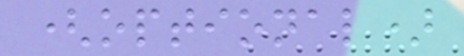(optional)
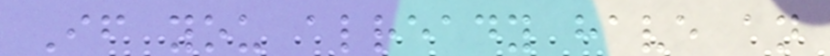If you already have an
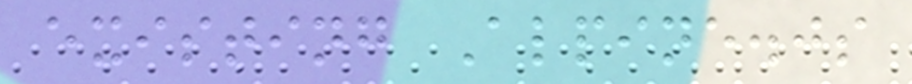existing Alpine.js
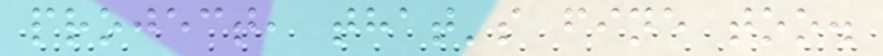project, that's fine too.
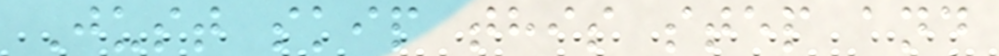Just skip this step and
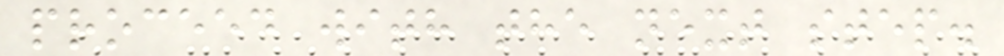proceed with the next step.
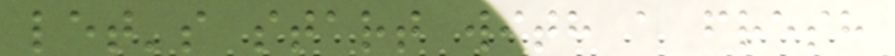let's start with a fresh
